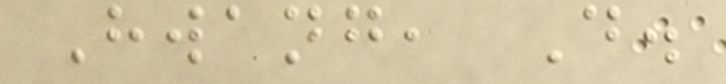Hwang, D.
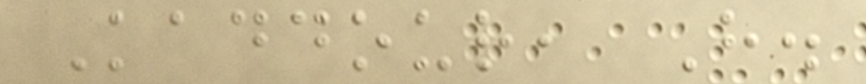Kaddour, H.
